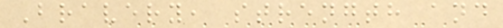Bravery, strength and
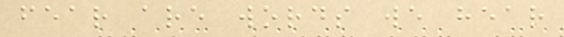fear are words we hear
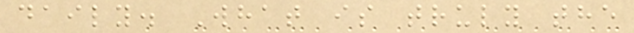daily. What is truly the
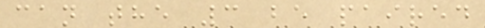can the 3 be paired
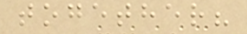together?
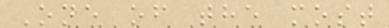One of the most
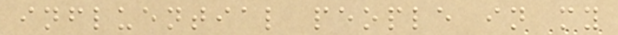influential people in my
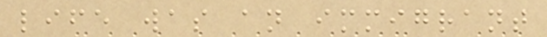life was an immigrant
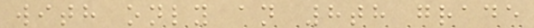with only an 8th grade
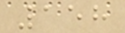158
